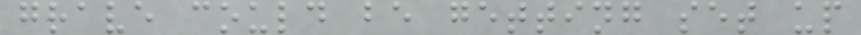grave could be getting set up
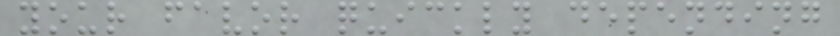your favor quickly depending
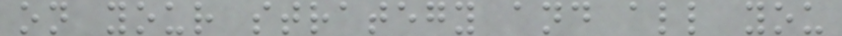on your strategy and all you
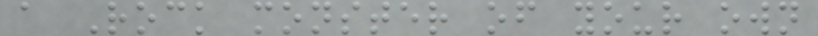a Rock monster of your own
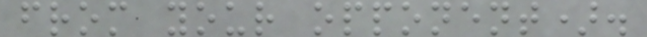from your opponent).
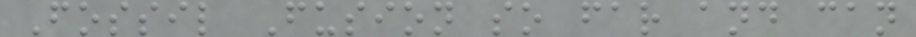Fossil Fusion so far and can
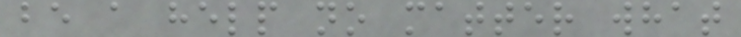be a help no matter what
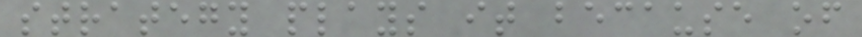strategy plays it because of
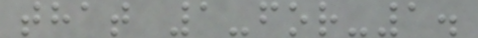that 1-for-1.
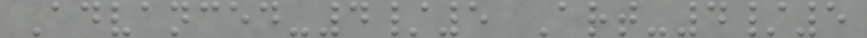Advanced-4/5 Art-4/5
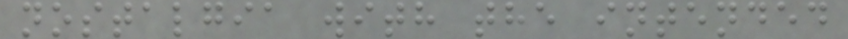nostalgia with the intended
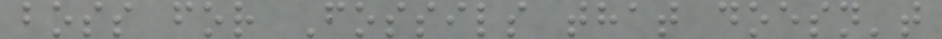boss for Fossils that doesn't
